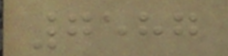7587
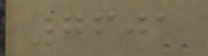7601
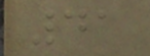41
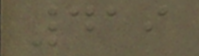419
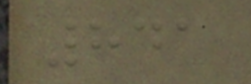841
